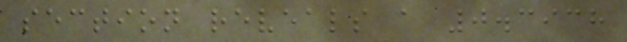section reveals a 0.3938
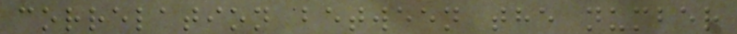correlation between the number
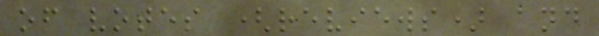of votes (reviews) and
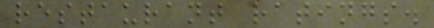restaurant ratings.
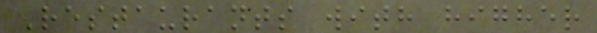Restaurants with higher
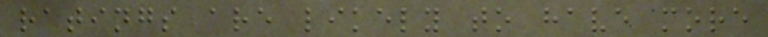ratings are likely to have more
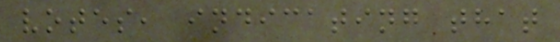votes, indicating that
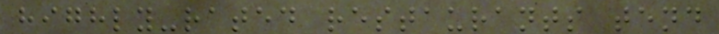highly-rated restaurants tend
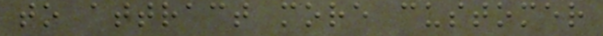to attract more customer
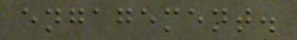engagement.
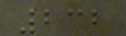232
